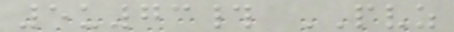5u73# PVZ
